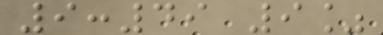9:49 9%
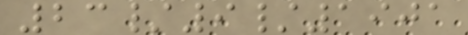23/9/1901
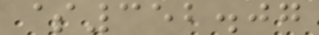$352.07
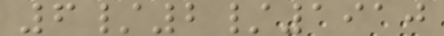6/2/1910
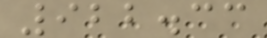922.33
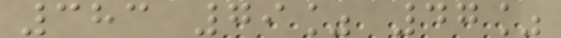383 79% 47%
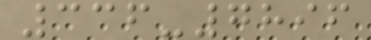336-7896
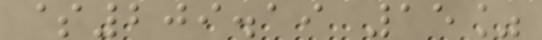$209.19 15%
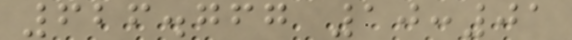626.767 10:01
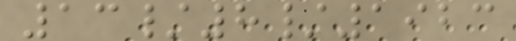13/8/1923
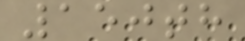150th
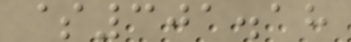$301.18
